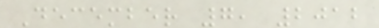December 7, 2012
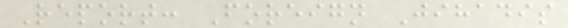Report: Foreign Jihadis
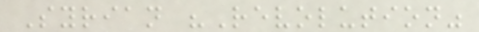Syrian "Revolution"
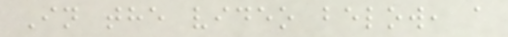In the video below, a
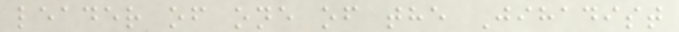leader of one of the Jihadist
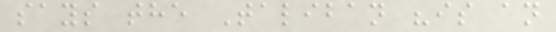says the Taliban "is an
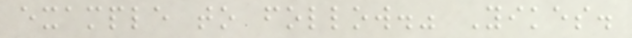example to follow." Yikes.
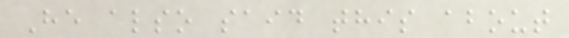He also said this about
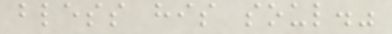bless his soul."
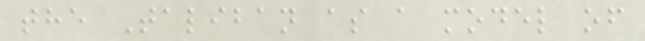the Taliban as a model of
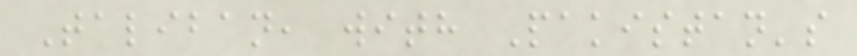Taliban, with Pakistan's
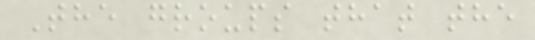The groups that the
